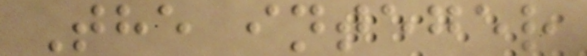The integer
